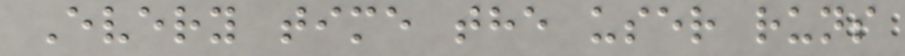Every time the user runs
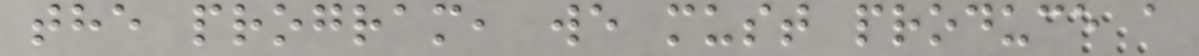the program, we must produce a
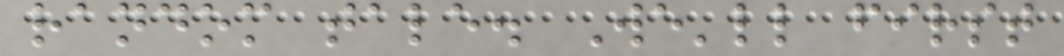random tale. We'll first
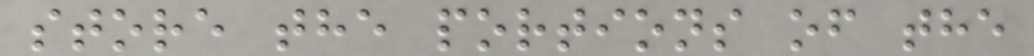store the portions of the
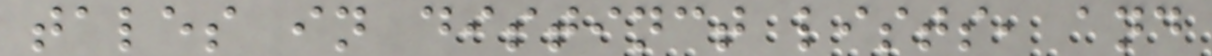tales in distinct lists, and
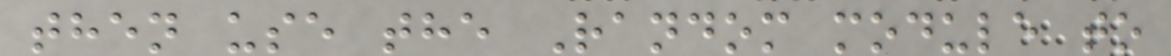then use the Random module to
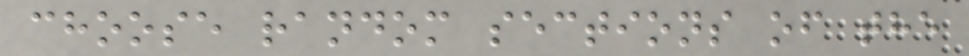choose random sections of the
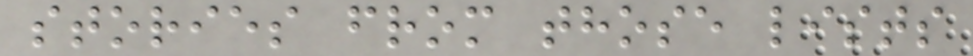stories from those lists
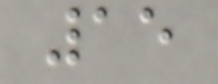15
